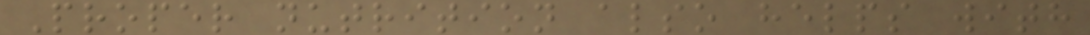Proper nutrition also helps with
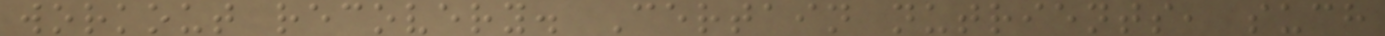workout recovery. Certain nutrients, such
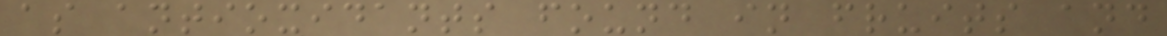as antioxidants found in fruits and
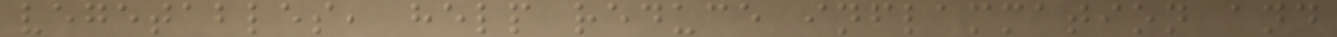vegetables, help reduce inflammation and
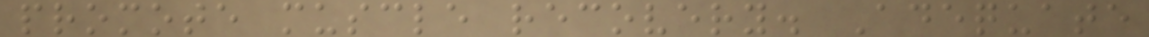promote muscle recovery. Adequate
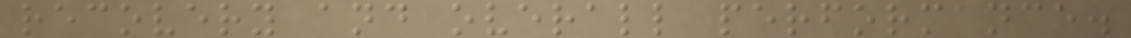recovery and overall performance.
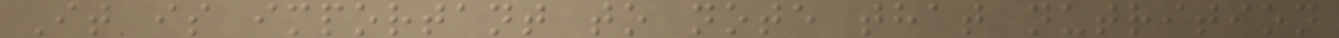It is important to note that nutrition
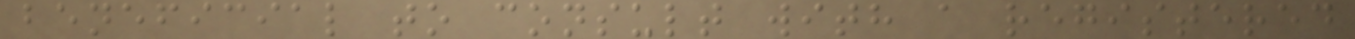beneficial to consult with a registered
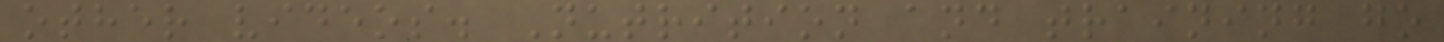other videos. Nutrition and training go
